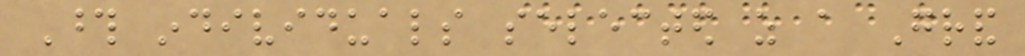Those individuals selected as a Grand
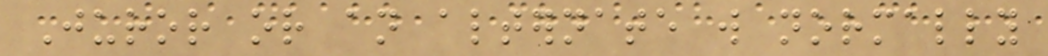Juror or an alternate will normally
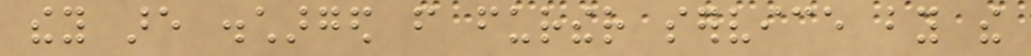they are discharged from further service by the
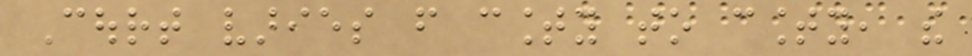Court varies from county to county, the
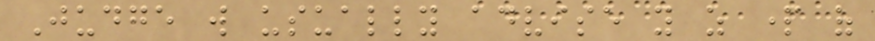Judge will usually advise you as part of
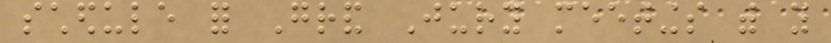schedule for Grand Jury meetings with you
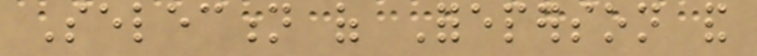Selection of Foreperson and
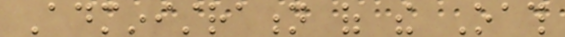Administration of the Oath
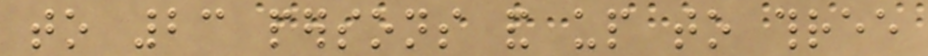to 23 persons and up to three
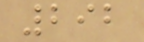292
